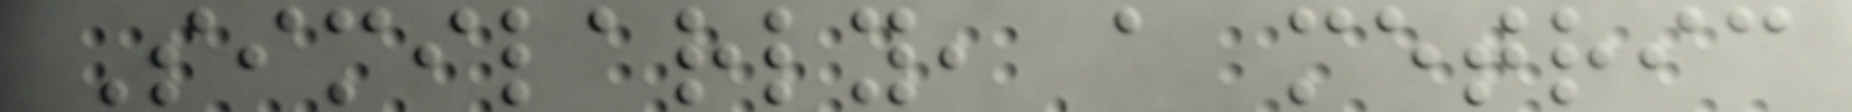Similarly, a metric
